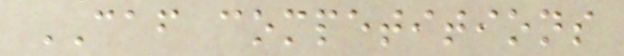CAF competitions
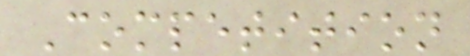Competition
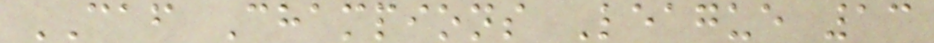CAF Champions League 13
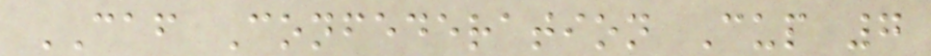CAF Confederation Cup 7
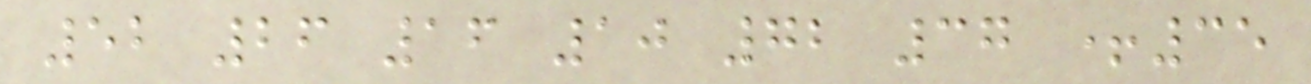52 26 16 10 72 37 +35
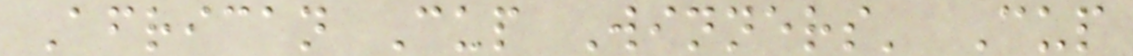African Cup Winners' Cup
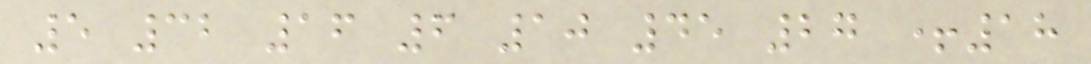5 32 16 6 10 45 27 +18
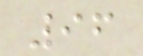96
